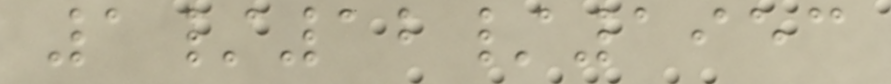1/12/1953
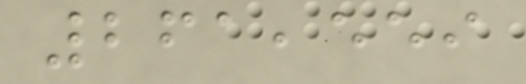261,559
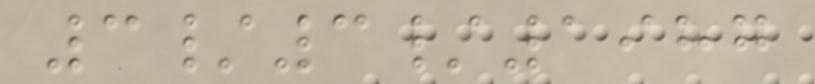3/3/1987
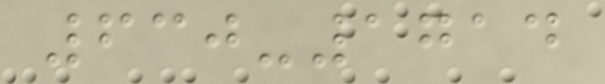630-1714
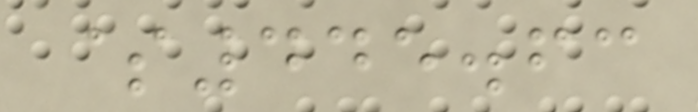$445.63
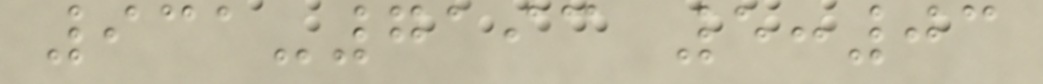931-7193 5:03
